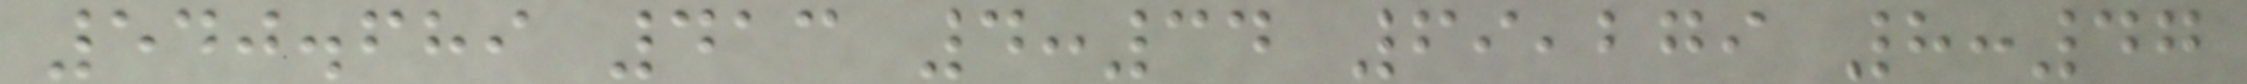540.689 413 4:34 69,279 8:47
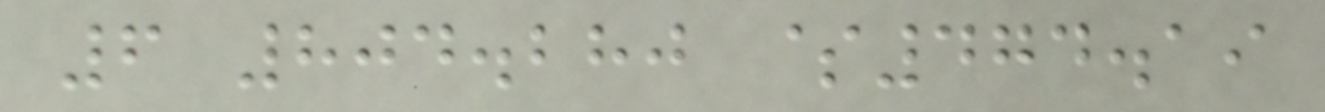6 804.280 $474.19
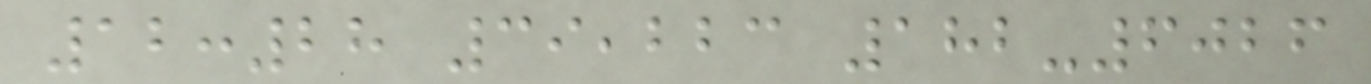12:28 39,223 182-6026
